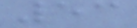53
